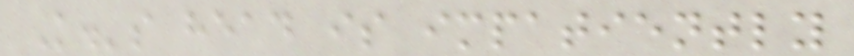K.'s head is impatiently
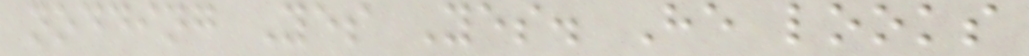nodding Yes Yes. He looks
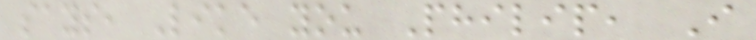says, Like you Philip, I
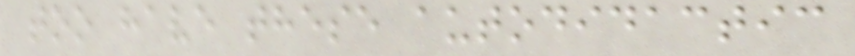too have these autodidactic
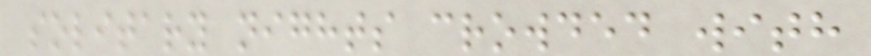solitary nights crowded with
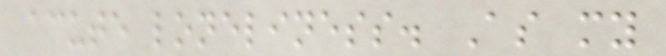acute loneliness. As my
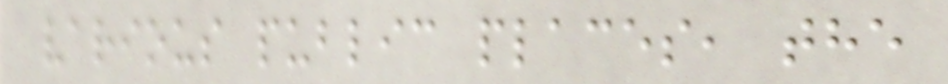various public places, the
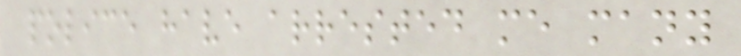police have arrested me many
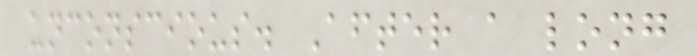unconscious. After a long
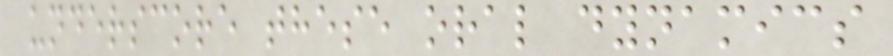underscore these oral dynamics
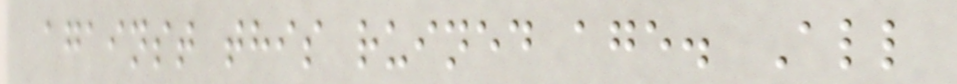against this ruined age. All
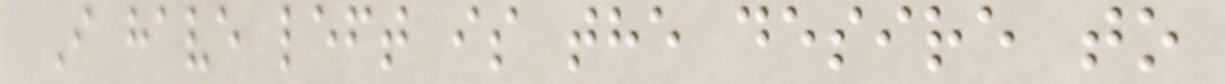I have left is the desire to
